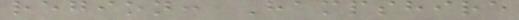region: Hampshire
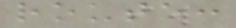route:
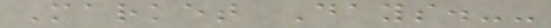Market Days.--
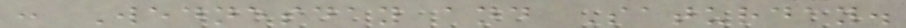: Wednesday and Saturday.
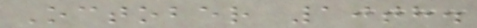October 10th.
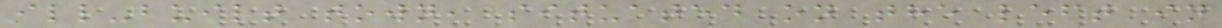ill-built town, situated on the left in
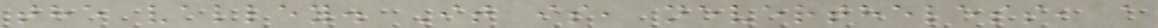the valley. It is, nevertheless, a
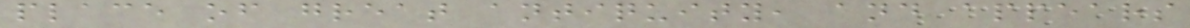place of great antiquity, and appears
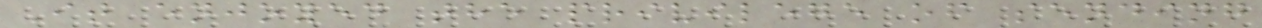It enjoyed the privilege of sending
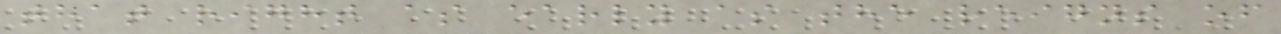that right as early as the reigns of
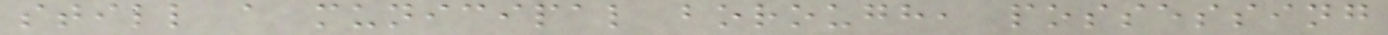still a municipal borough, possessing
